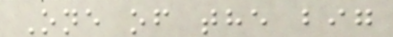One of the big
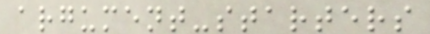argument-starters
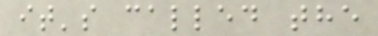it's called the
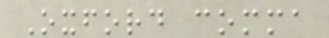Oxford comma
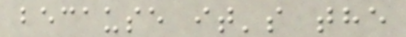because it's the
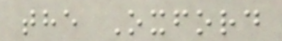the Oxford
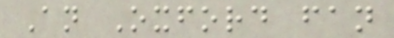An Oxford fan
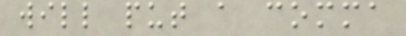will put a comma
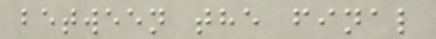between the final
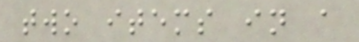two items in a
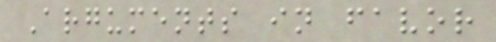Arguments in favor
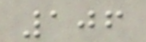106
